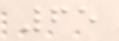65
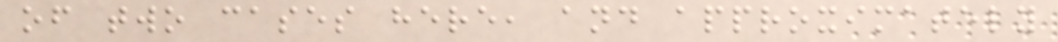of two cases here, and approximately
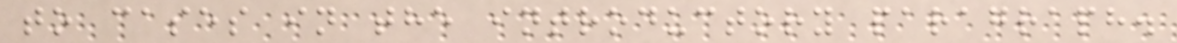to cases in the introductory paragraph.
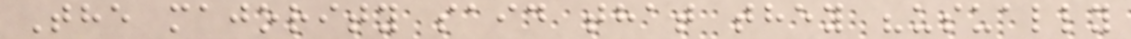The majority said that they "usually
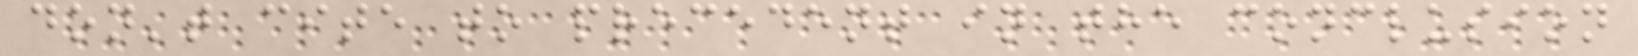don't cite to precedent in the conclusion
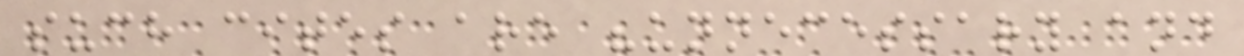such cites are "unnecessary and
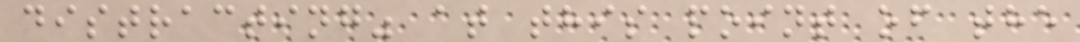distracting" at this point of the
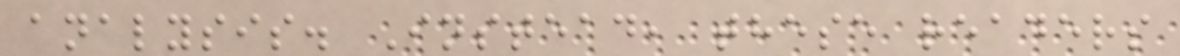analysis. Instead, these readers
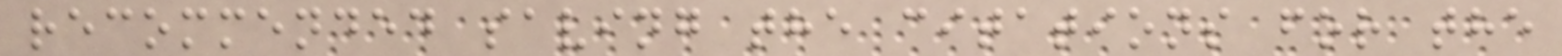recommended saving the citations for the
